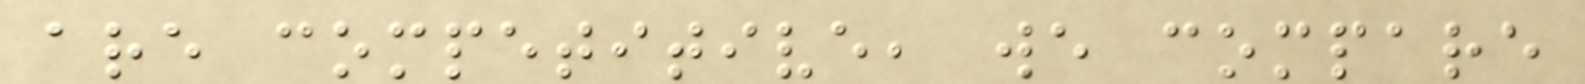are competitive, we compare
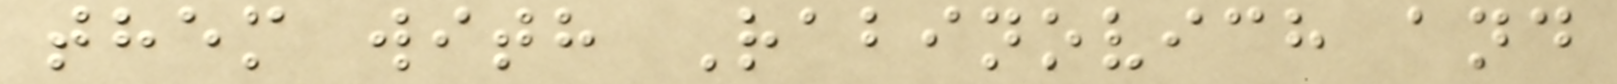them with Rabinovich and
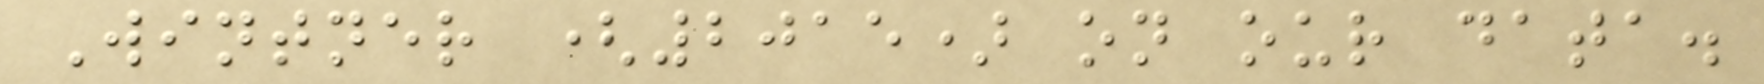Wintner (2015) on our data.
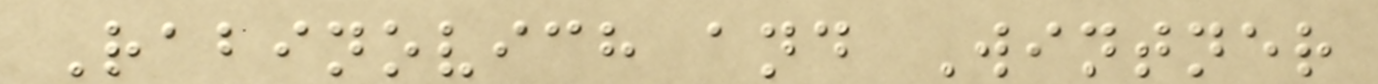Rabinovich and Wintner
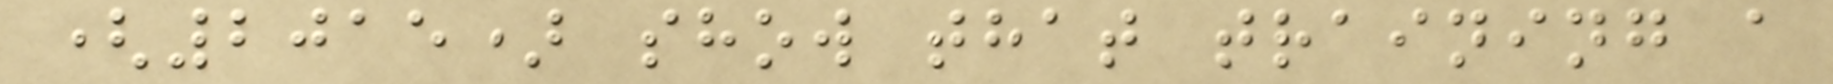(2015) show that training a
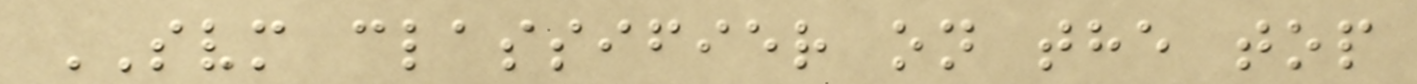SVM classifier on the top
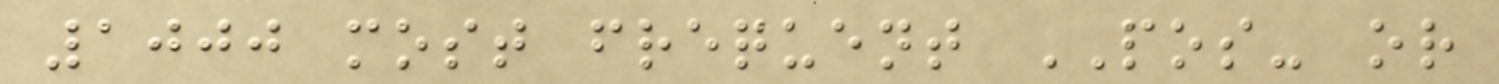1000 most frequent POS- or
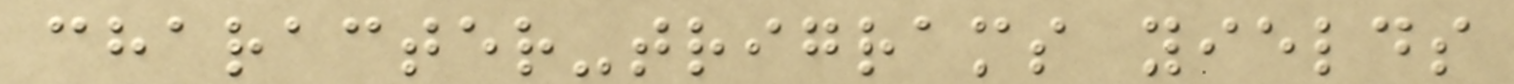character-trigrams yields
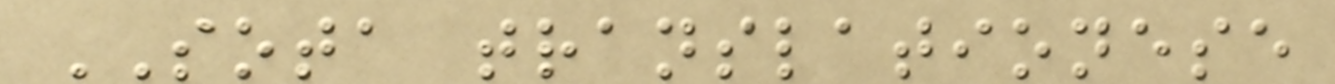SOTA translationese
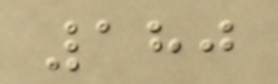180
